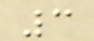3
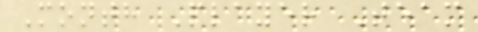Month Player Team
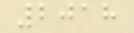2018
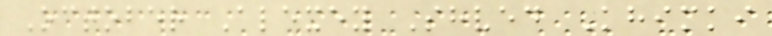October Alexey Shved Khimki
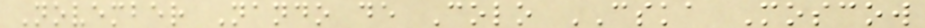November Nando de Colo CSKA Moscow
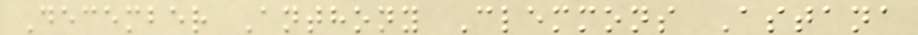December Anthony Clemmons Astana
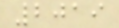2019
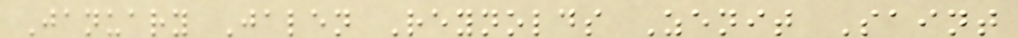January Jalen Reynolds Zenit Saint
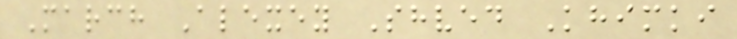March Alexey Shved Khimki
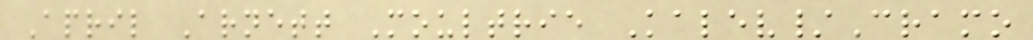April Arnett Moultrie Kalev/Cramo
